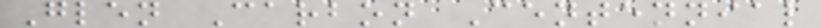Glen Carbon Centennial
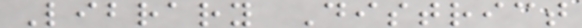Library District
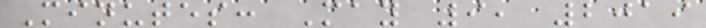Minutes: May 9, 2019
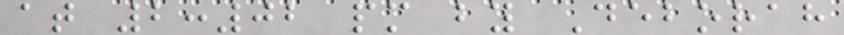at 2:02 pm by Deborah
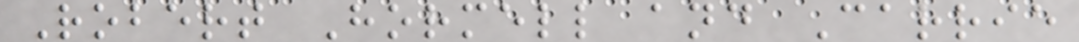Robert Hormell and Carrie
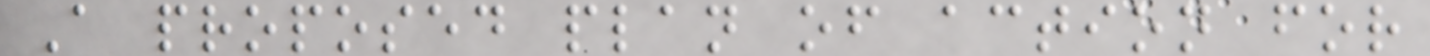A proposed plan of action for
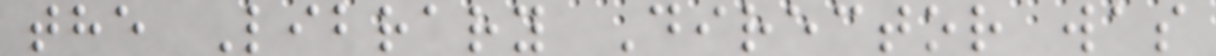the Library Director was
